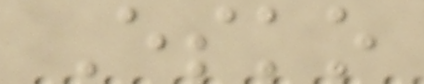Esko
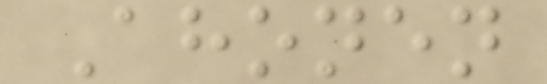Ahonen
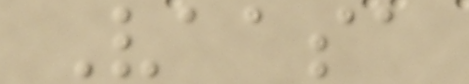Vaasa
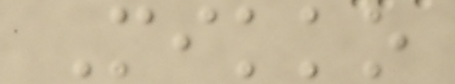Mikko
